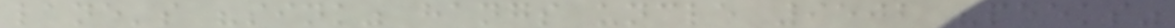lane's "sink" hangs uncle 9502 "peeks"
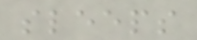sleeps
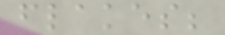flakes;
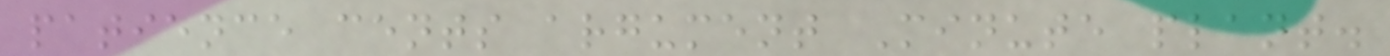patience cents argument Minute plant.
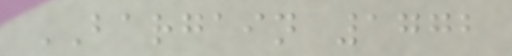BARGAIN 1772
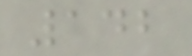142
